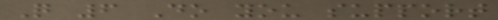Q 6 Do you support
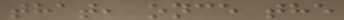that, once the
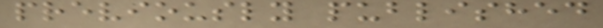previously published
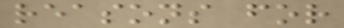reasons for
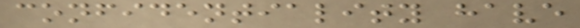confidentiality have
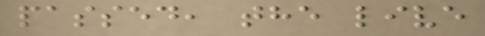passed, the live
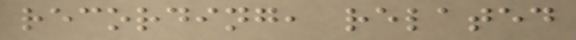recording, related
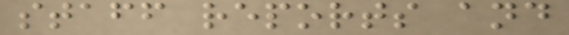staff reports and
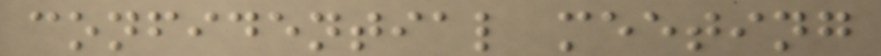confidential meeting
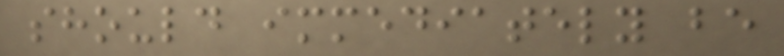should immediately be
